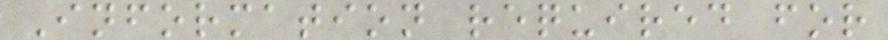Information required for
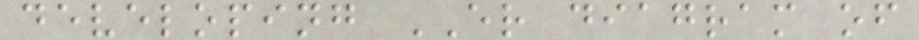developing ER diagram of
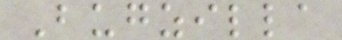Bugzilla
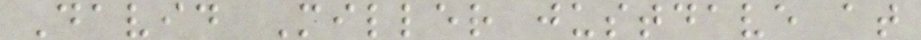David Miller justdave at
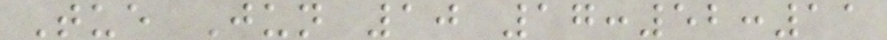Tue Jun 10 17:52:11
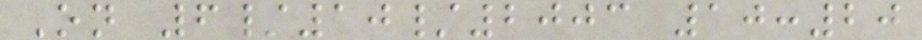On 6/10/2003 10:20
